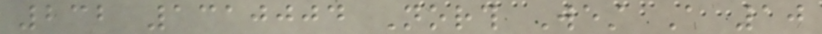232 1310004 North West A 10
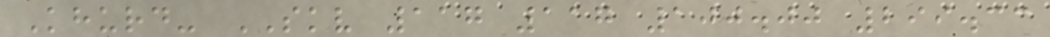Khurd- SKV 117 117 100.00 299.33
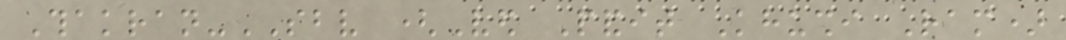Thakran-SBV (Ved Pandit Khushi Ram)
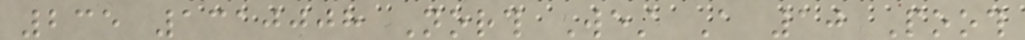235 1310008 North West A 10 Pooth
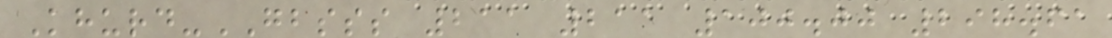Khurd-GBSSS 211 211 100.00 298.61
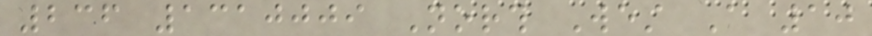236 1310009 North West A 10
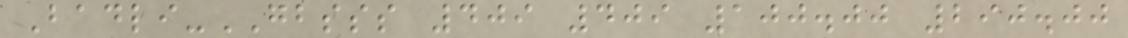Badli-GBSSS 409 409 100.00 290.00
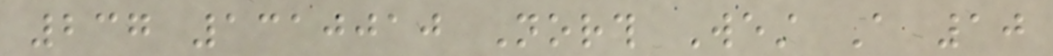237 1310010 North West A 10
